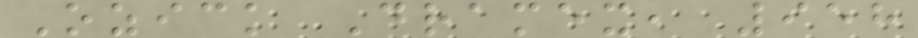Ozick Dramex, 958
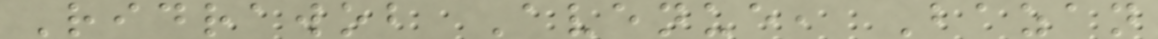Ridrawob Avenue, Bazan
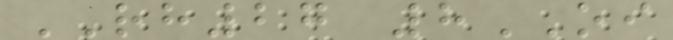RH27 8OI
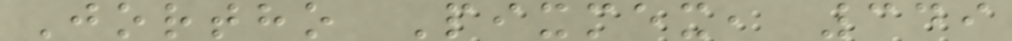Jortho Pixmex, 349
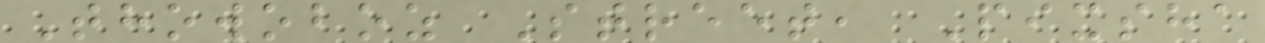Thowoboz Street, Pixsha
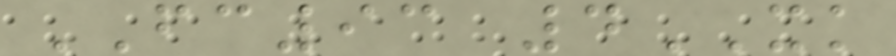FC93 4XK
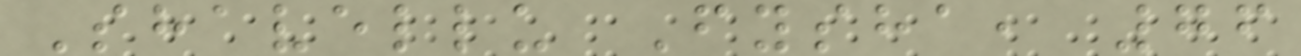Shavellu Fysha, 76
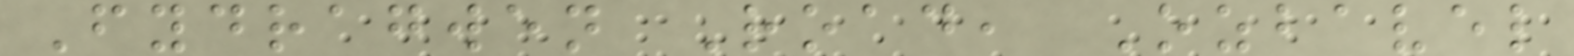Fydragwen Road, Ozbavel
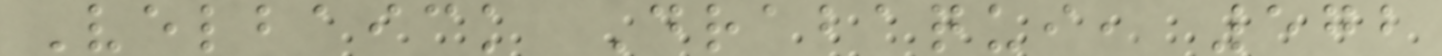Velbaick Drabaqui, 572
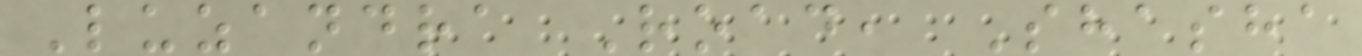Luzandra Road, Shasha
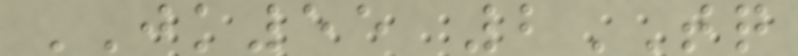JK55 2TQ
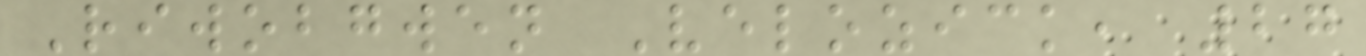Riwobgwen Velozick, 27
